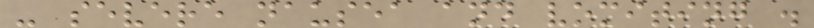- severe nausea and vomiting .
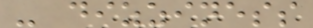- dizziness
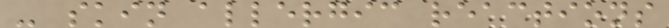- skin allergic reactions
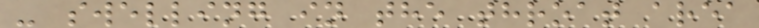- swelling in the throat area
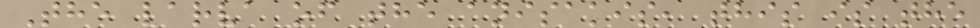The larva of the anisakis, this is the
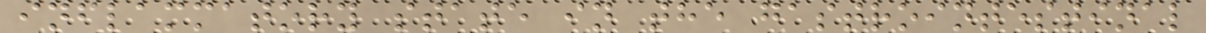inflammatory state in the gastrointestinal
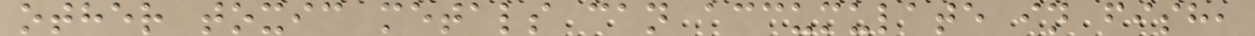other toxic metals can accumulate in fish,
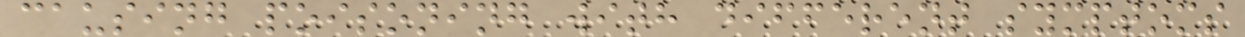causing poisoning with different symptoms
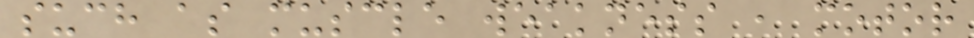such as muscle weakness , motor
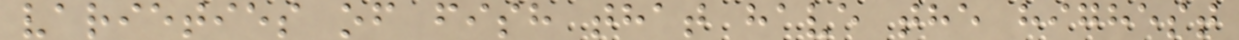varieties of fish that have the highest
